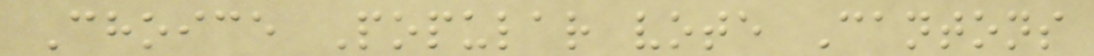Choice Popular vote Cantons
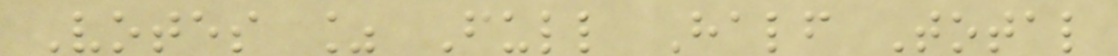Votes % Full Half Total
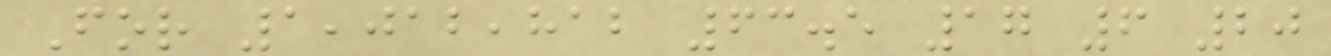For 1,012,812 63.5 17 6 20
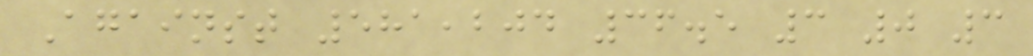Against 581,204 36.5 3 0 3
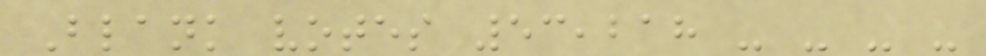Blank votes 53,218 - - - -
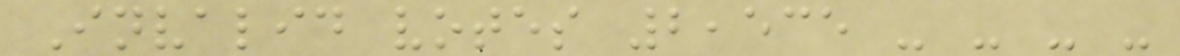Invalid votes 2,535 - - - -
